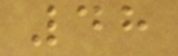48
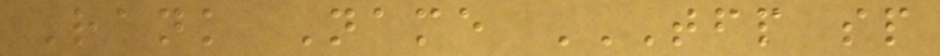Rank Name TFP SP
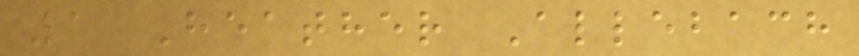1 Heather Allebach
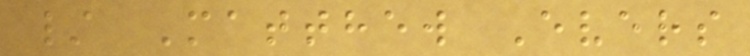/ Matthew Evers
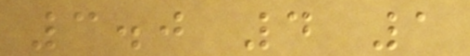3.0 4 1
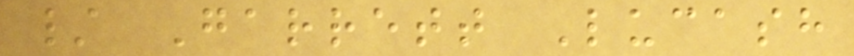/ Garrett Lucash
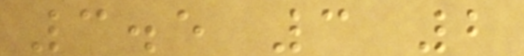3.5 3 2
